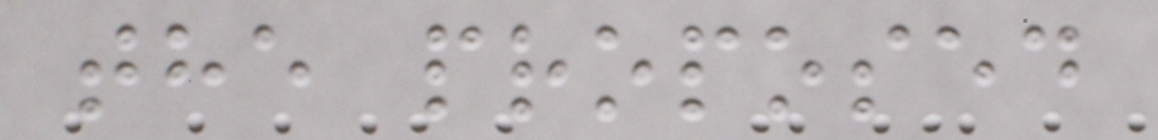the proposed
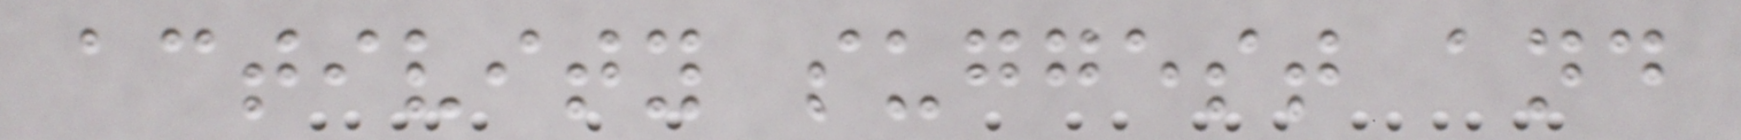activity suggest and
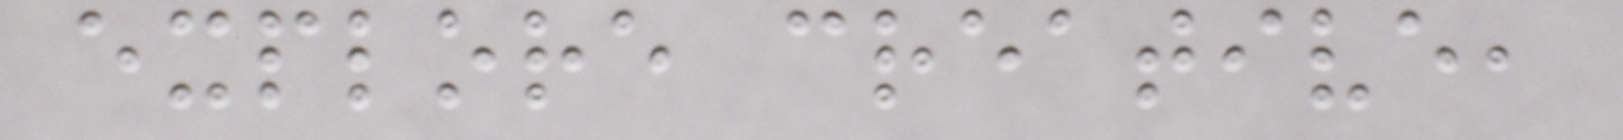explore creative,
